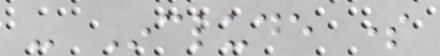- Include some
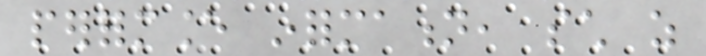performance information, such as
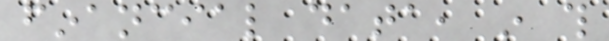financial data, in this
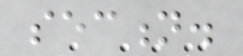section.
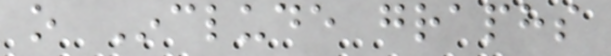o Include graphs
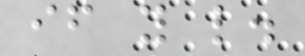if you like.
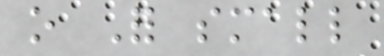o For small
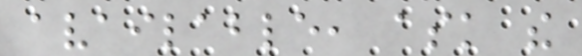available, ask the
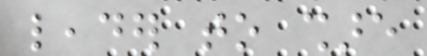leader to share
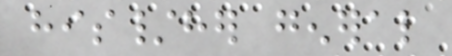his/her general
